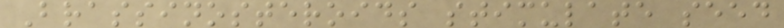Brassinosteroids stimulate seed
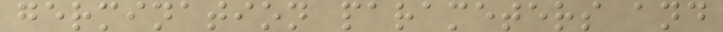germination parameters and
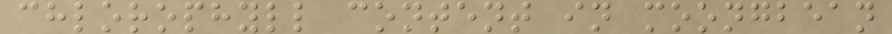chlorophyll content in moongbean
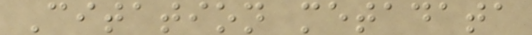Citation metadata
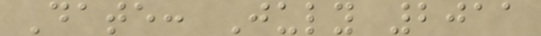Date: July 2011
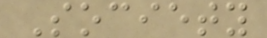Society
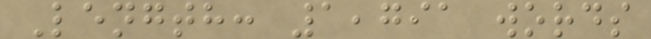Length: 1,791 words
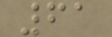61
